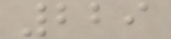229
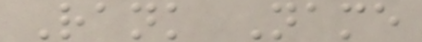Rank Name
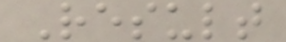Result
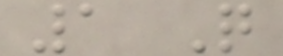1 Q
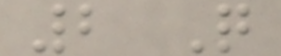2 Q
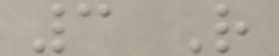3 R
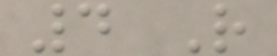4 R
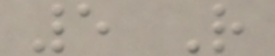5 R
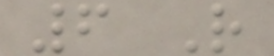6 R
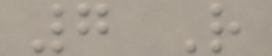7 R
